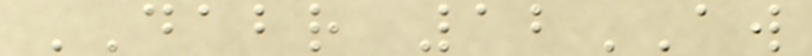DABR 12AW
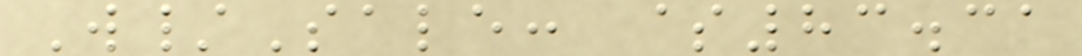W/Sale: $83.31
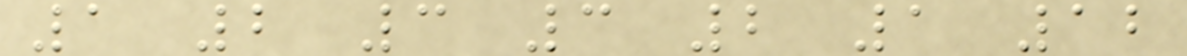1 2 3 3 2 1 12
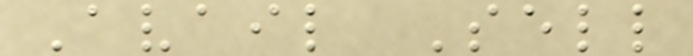Avail Sell
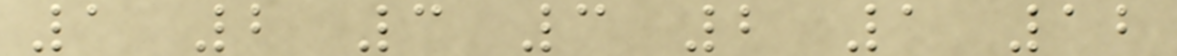1 2 3 3 2 1 12
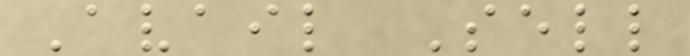Avail Sell
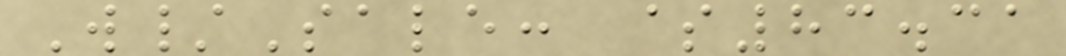W/Sale: $83.31
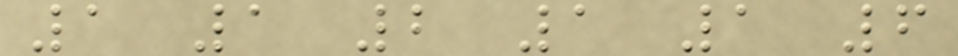1 1 2 1 1 6
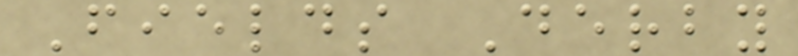Fields Derby
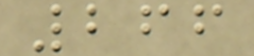266
